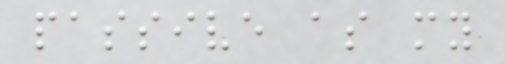passive as my
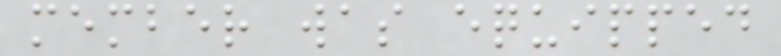member was equipped
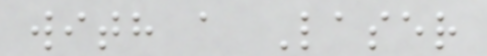with a Laser
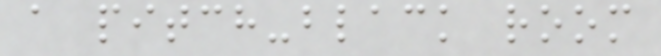a pitch-black room
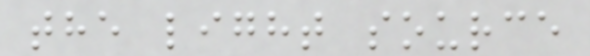the light source
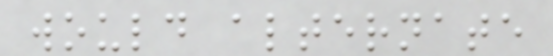would alternate
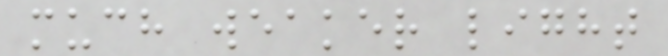much weaker light
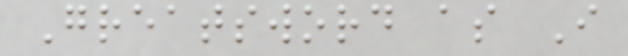Greatsword as I
